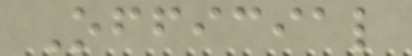Official
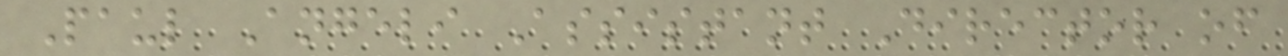Paul Angeli Assistant Director of
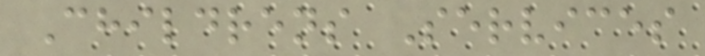Childrens Services
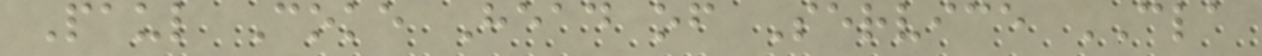Paul Coke Head of Service CLA
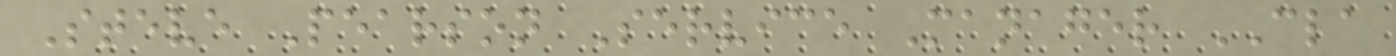Steve Pearson Service Manager CLA
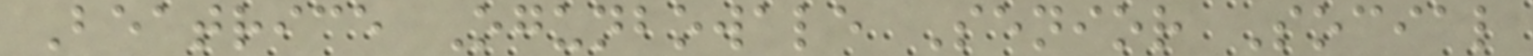Beatrice Ogunbowale Senior Social
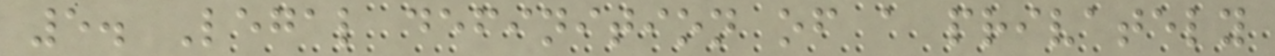5. Legal definition of a privately
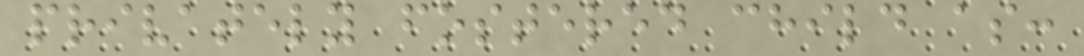privately fostered child as:
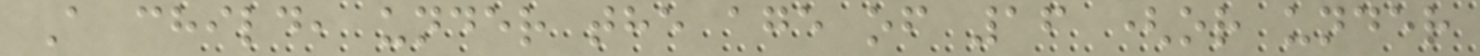A child, under the age of 16 (or under
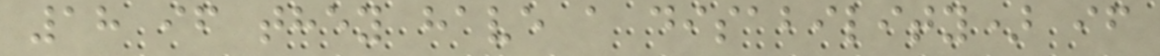18 if they have a disability) if
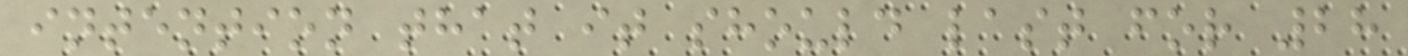intention that it should last for 28
